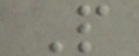P
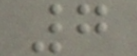7
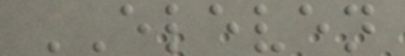ELEVEN
